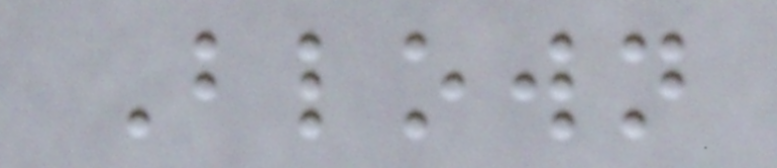Blown
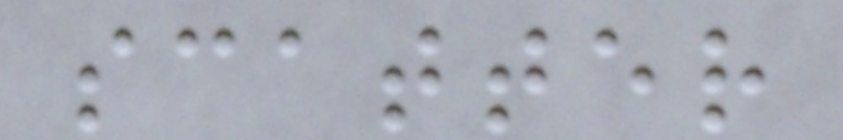scatter
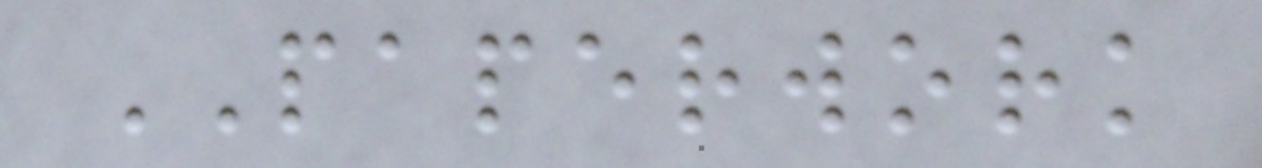PAPERWORK
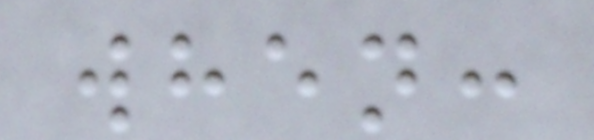when:
